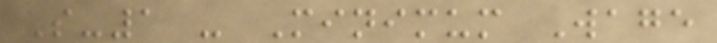S-1 - Minimum Wage
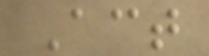Act
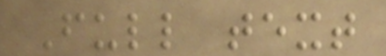Full text
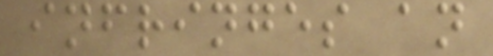infringes an
